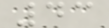43
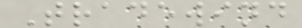Tradewind
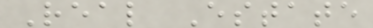Real Estate
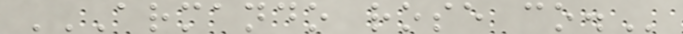ARMANDO ROSE CO.
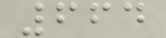664
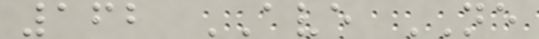162 AVE NE
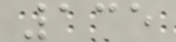135
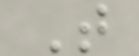T
